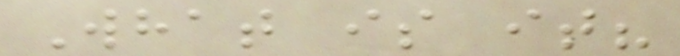What is it?
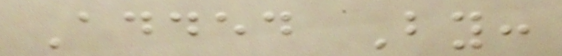Added By:
